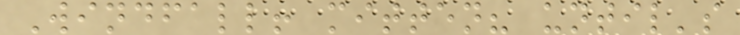Windfall! mitten? until's
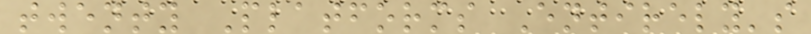twenty Platforms Entirely's
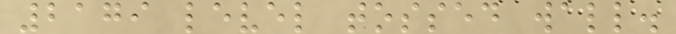2179 level tossed wall.
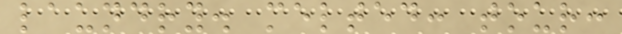laundry. melted: tour:
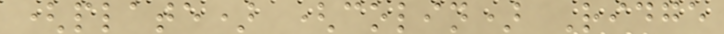(plate) (colin) Ridge
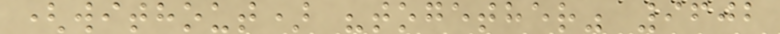(without) "together" 9602
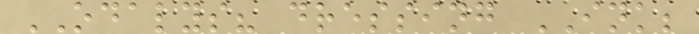ODALYS? dressing INK;
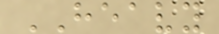HEAVY
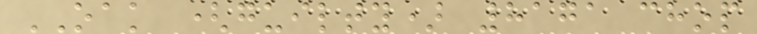OAK (guilty) 8171 chop
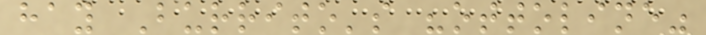hay Burrito's "ottoline"
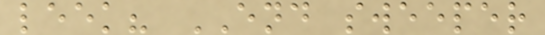leek? END sweeper
